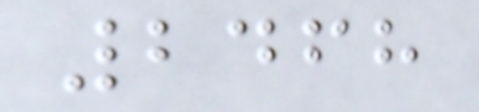2468
